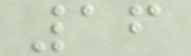16
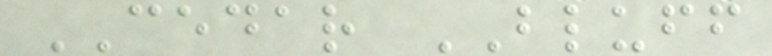CEDAR BLUFF
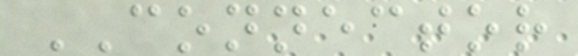CONNECTOR
